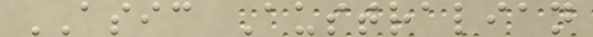ASIC Australian
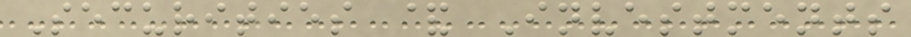Securities & Investments
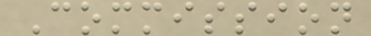Commission
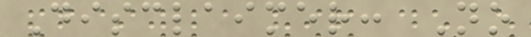Disclaimer: No
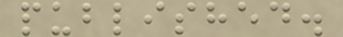published.
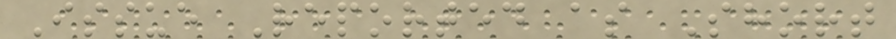Issue Reported as Short
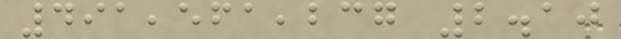491,561,237 2.10
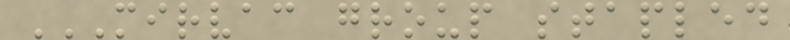MIRVAC GROUP STAPLED
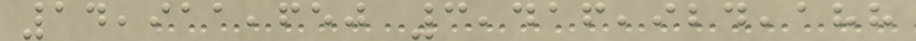14,911,650 3,416,924,188
